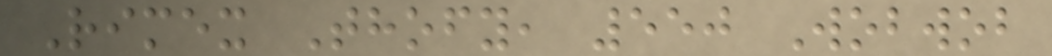Rimex Thofy, 550 Wobwob
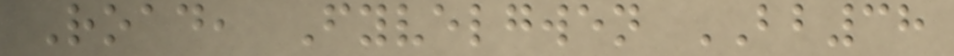Road, Fyvelgwen BB38
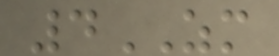4ZM
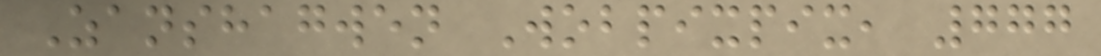Zanshagwen Wobpixpix, 777
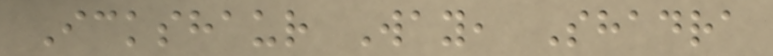Ickshaur Way, Shadra
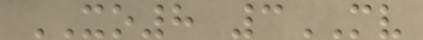XO8 3MV
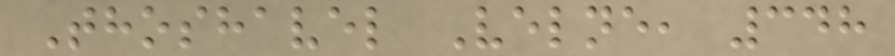Thoshavel Velne, 348
